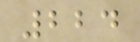224
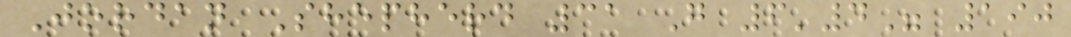Jordan Shepherd 31 G 6'4" 190
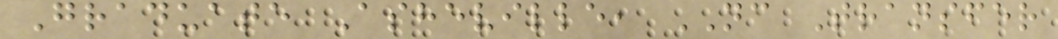Graduate Asheville, NC Transfer
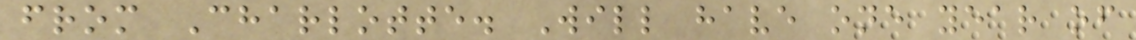from Charlotte. Will have one year of
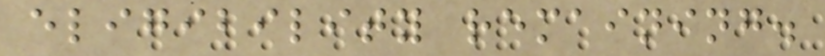eligibility remaining.
